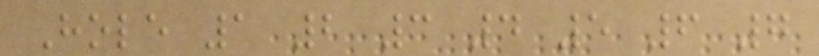Hole 1 2 3 4 5 6 7
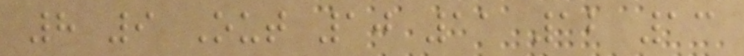8 9 Out 10 11 12 13
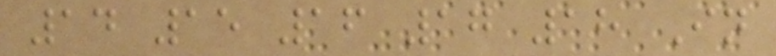14 15 16 17 18 In
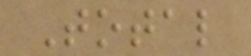Total
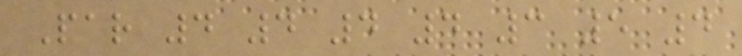Par 4 4 4 4 3 5 4
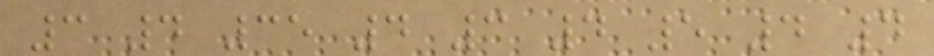3 4 35 4 3 4 5 4 4
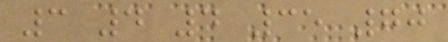3 4 4 35 70
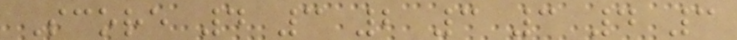Score 4 3 2 3 3 4 3
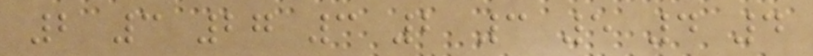2 3 27 3 2 3 5 4 4
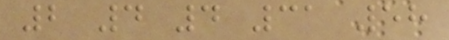2 4 4 31 58
